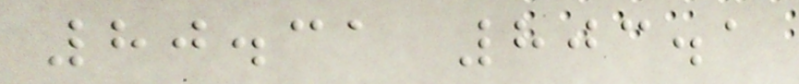80.31 803.1
